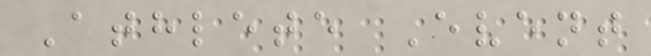Athlete Event
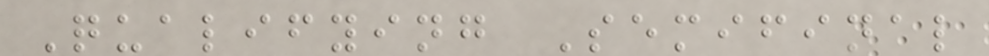Qualifying Semifinal
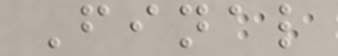Final
